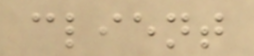client
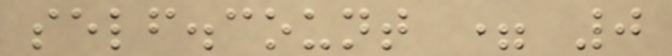self.count = 0
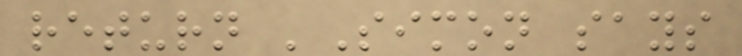return 'Simon says
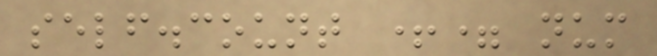self.count += num
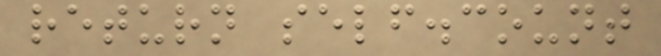return self.count
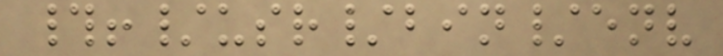#!/usr/bin/env
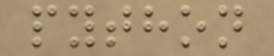python
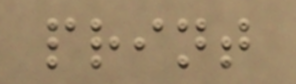print
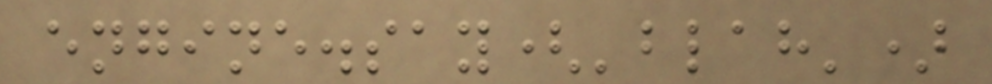engine.say('blah')
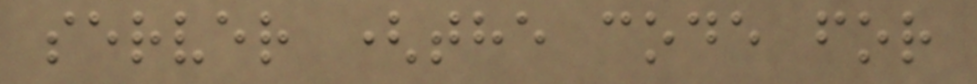server (the code for
